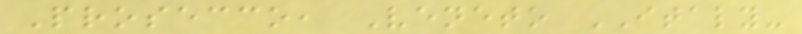Prosecco, Veneto ITALY-
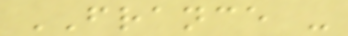FRANCE -
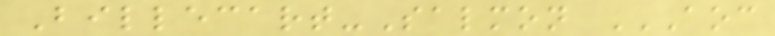Billecart-Salmon AOC
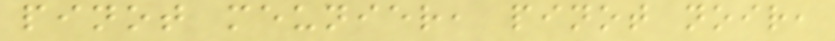pinot meunier, pinot noir,
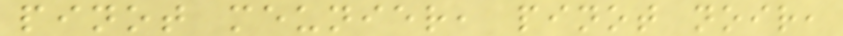pinot meunier, pinot noir,
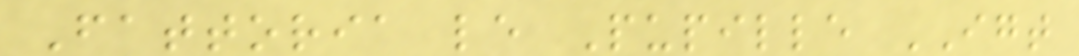Fattoria le Pupille IGT
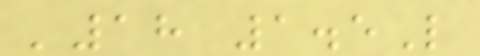'18 1.5L
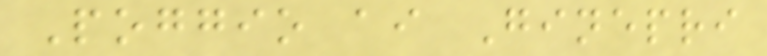Poggio ai Ginepri
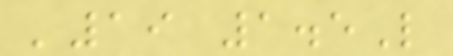'19 1.5L
